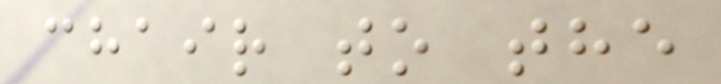chair to the
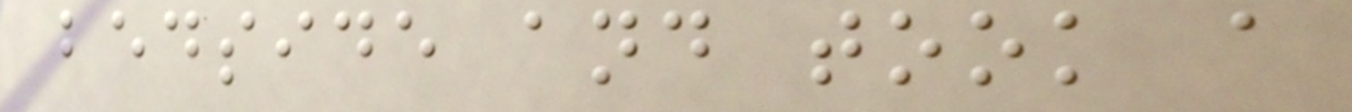bedside and took a
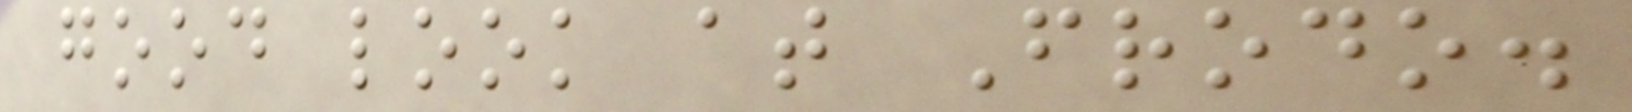good look at Frodo.
